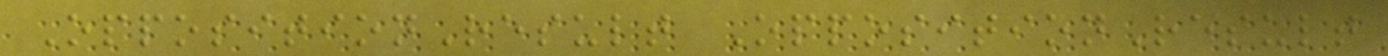OppositionResult OppositionResult
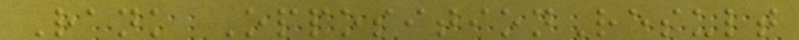Rank OppositionResult
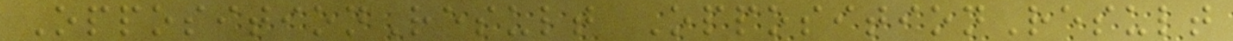OppositionResult OppositionResult
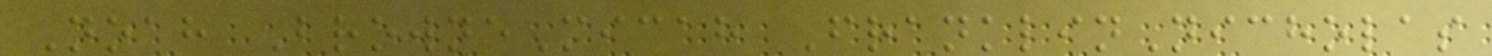Noah BrowneMicah FranklinNicholas
